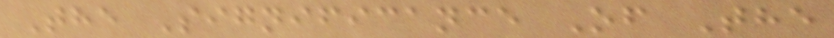The Significance Of The
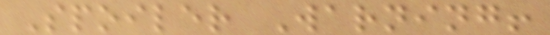Spoiler Warning!
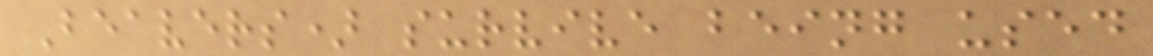Beavers) survive being used
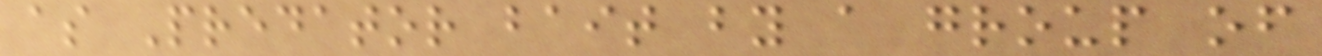as Predator bait by a group of
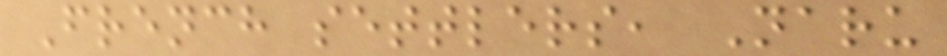French settlers, Naru
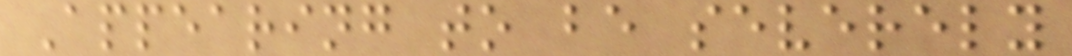Appearing to be severely
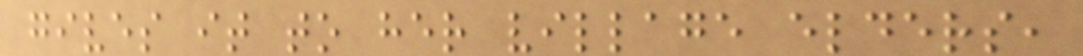gives it to her village elders,
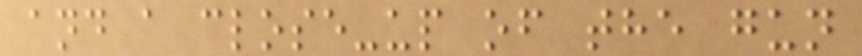and a close-up of the gun
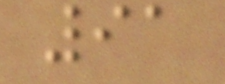91
